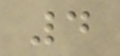4
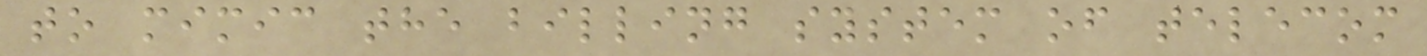to mimic the billing system of telecom
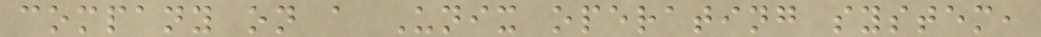company on a Unix operating system,
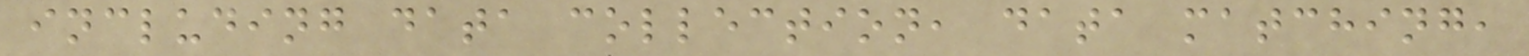including data collection, data matching,
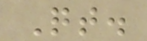Qt.
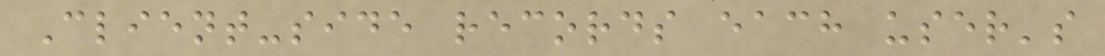Client-side records each user's
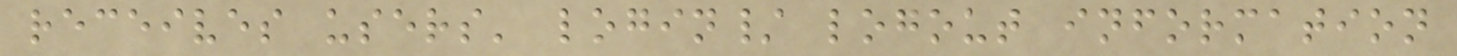receives users' login/ logout information
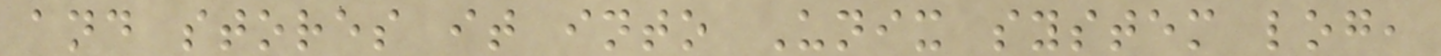and stores it into Unix system log,
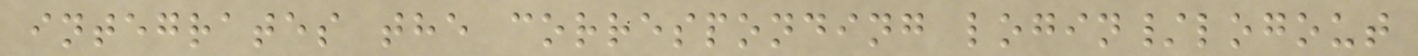integrates the corresponding login/logout
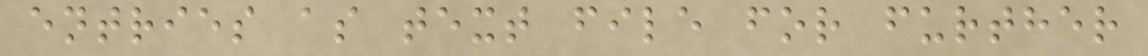entries as text file for further
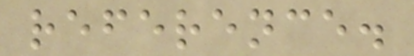reference.
